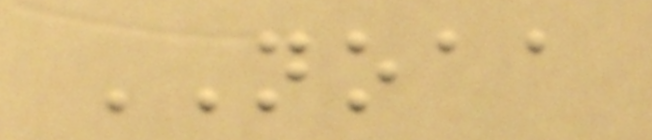NOAA
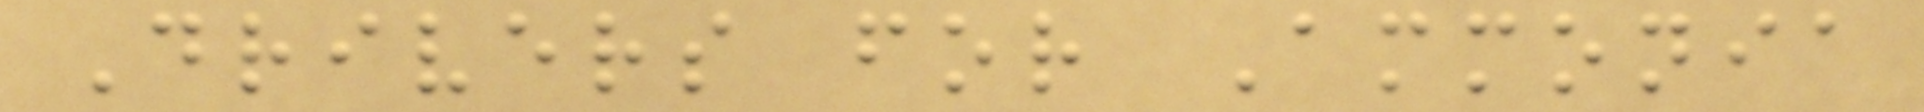Drivers for Ammonia
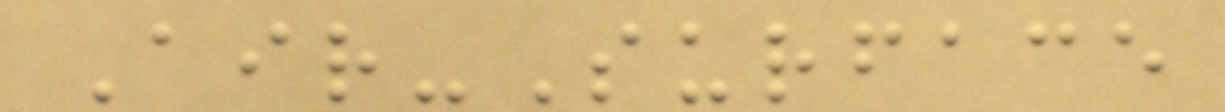Air-Surface
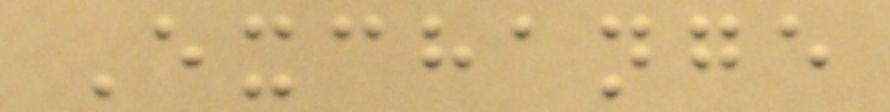Exchange
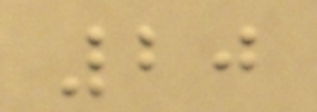20
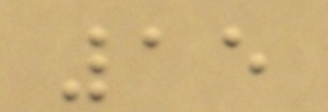15
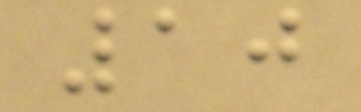10
